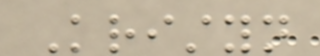Kristyn
